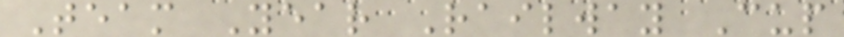Team Year Railway Cup
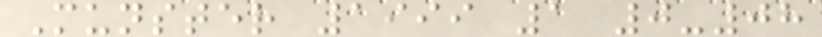Munster 1999 1 0-08
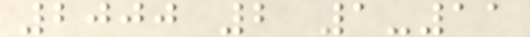2000 2 1-11
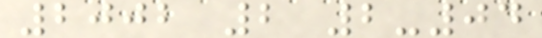2002 2 2-04
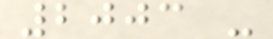2003 -
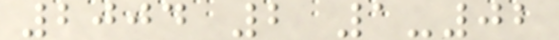2004 2 1-02
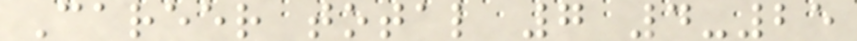Career total 7 4-25
